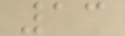13
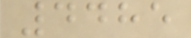4485
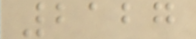2127
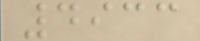4933
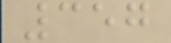357
